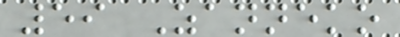59 Zanneko
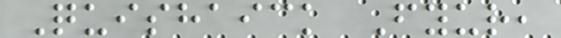Quishaick Fyur,
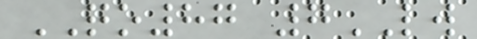QO87 7LW
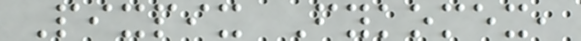Pixpix Fykomex,
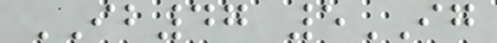IB47 5IG
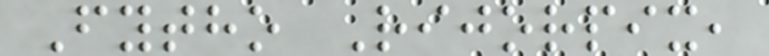Fytho Rijorpix,
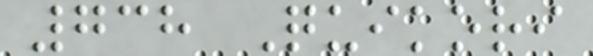738 Quikori
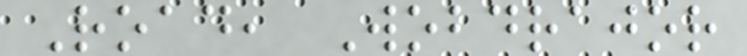Road, Wobdrajor
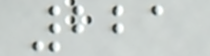221
